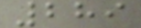289
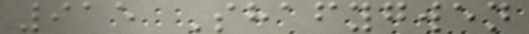915 Shafygwen
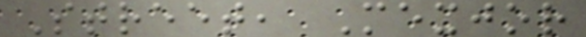Street, Mexjor
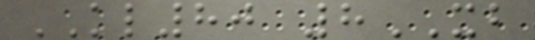KL80 8XB
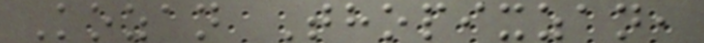Kozan Thopixzan,
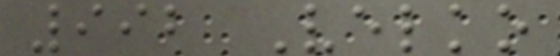992 Velko
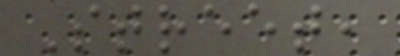Street,
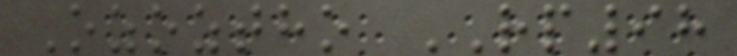Ozoztho RP98
